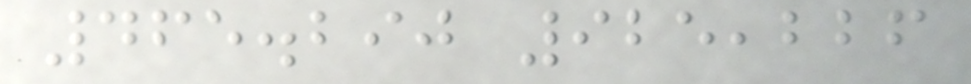465.290 925,226
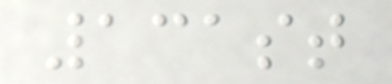131st
